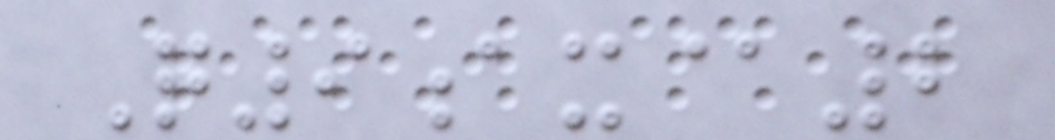Q9ax@2
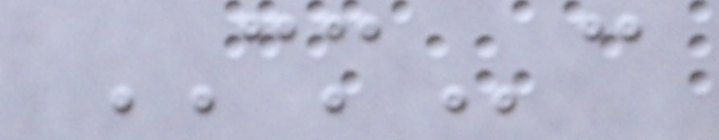CMc
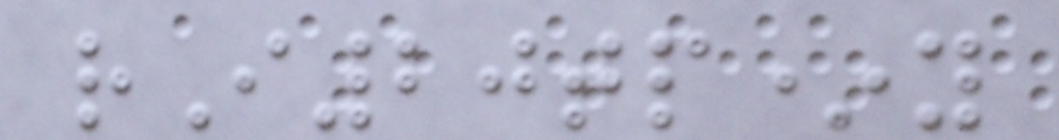rI20tp*y
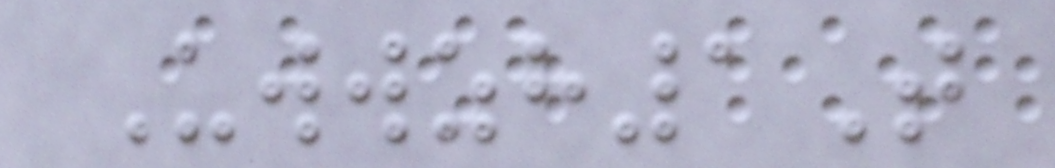Uwwzh1T
